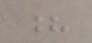?
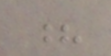?
